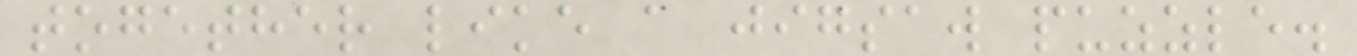together like a jigsaw puzzle.
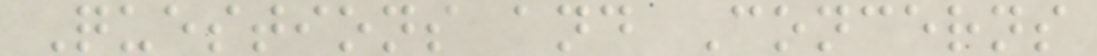Questions and Concerns
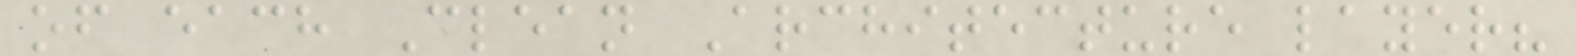of each Clean Architecture layer?
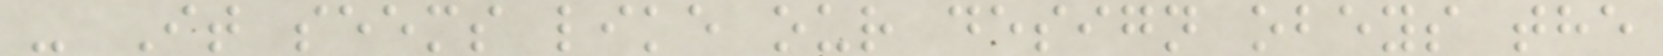- It seems like our design obeys the
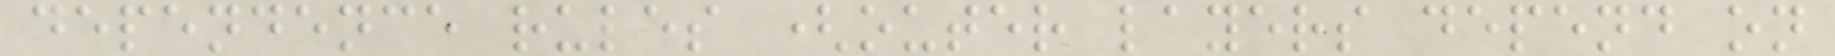dependence rules (outer layers depend on
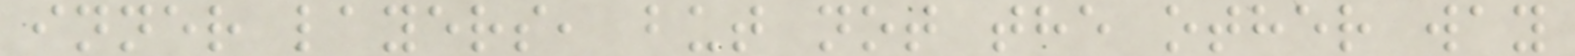inner layers, but not the other way
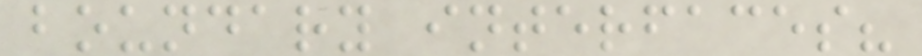boundary interfaces?
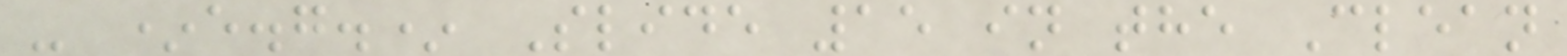- *e.g.* Slide 15 in the Clean
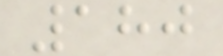180
